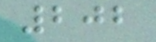202
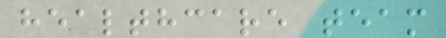healthcare team
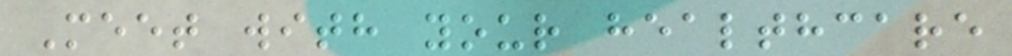Meet with your healthcare
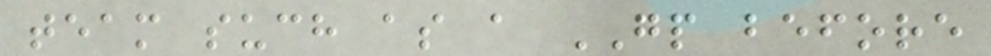team such as a GP before
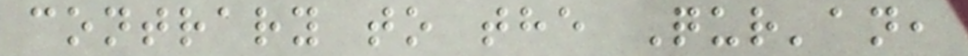contrary to the Qur'an,
